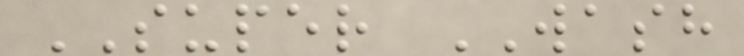SUPER WASH
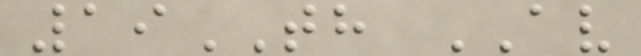19TH AV
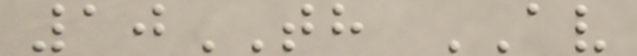10TH AV
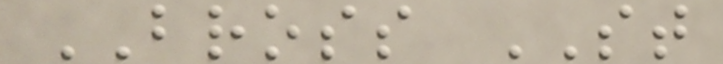BROSS ST
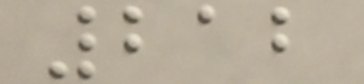212
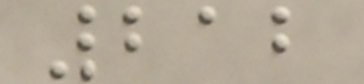212
